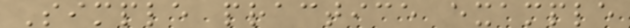Simple practice example
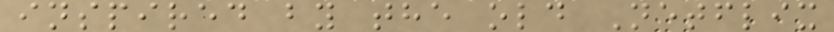inspired by the old Netflix
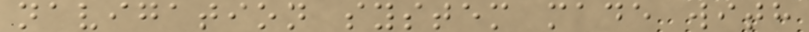navigation system made with
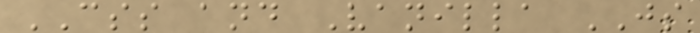CSS and Vanilla JS
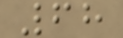68
